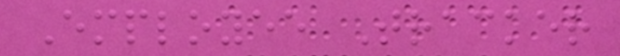Employee Tracker
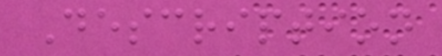Description
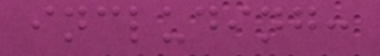including:
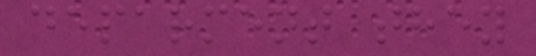deparment they
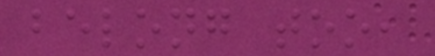belong too,
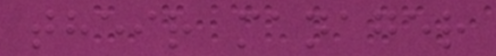their manager
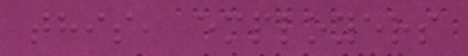this, employers
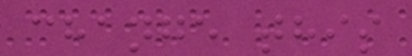change this
